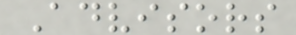Advisors
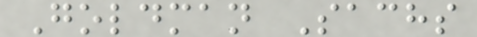Goldman Sachs
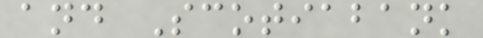and Scotiabank
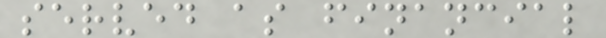served as financial
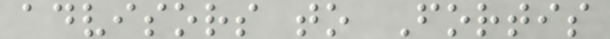advisors to Fortis
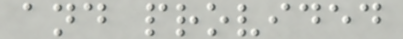and provided
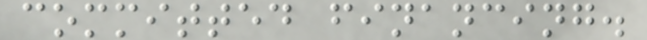committed financing.
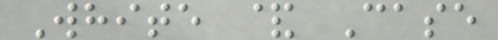White & Case
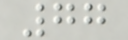77
